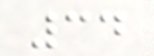34
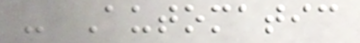- Automatic
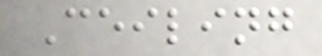Ceiling
